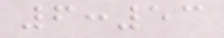6:53
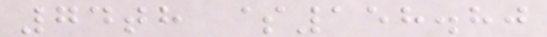74th $158.80
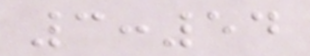3:54
